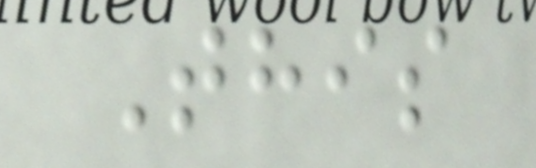This
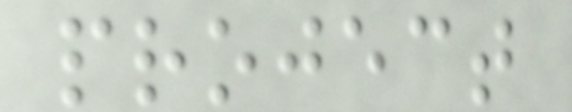project
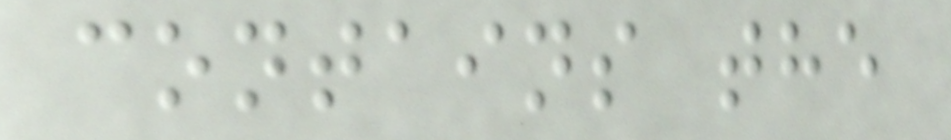contains the
